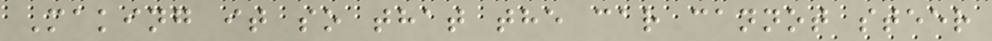Making it so that the car cannot steer
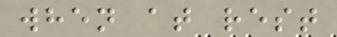when at rest
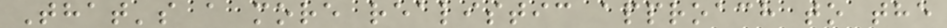That's a more realistic approach to the
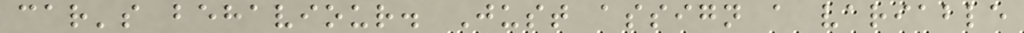car's behaviour. Just assign a variable
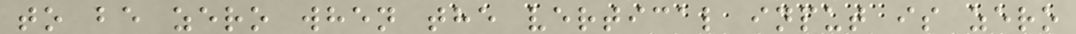to be zero when the vertical input is zero
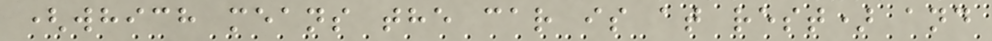(which means the car is at rest) and
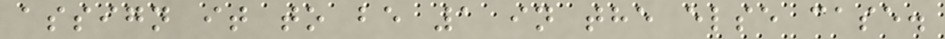assign it to be 1 in the else case.
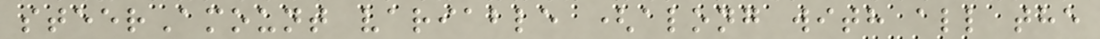steerAmount variable (along with all the
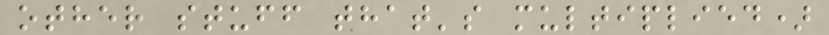other stuff that's multiplied)
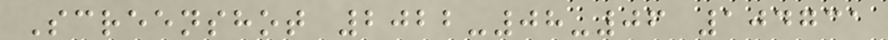Screenshot 2022-08-06 104731
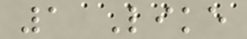1 Like
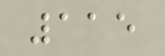115
